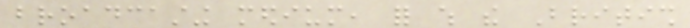broadcasting medium, for which the British
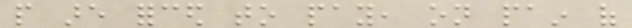people are forced to pay, on pain of
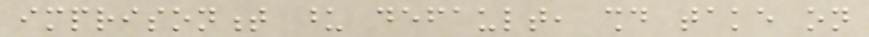imprisonment upon default, should take on
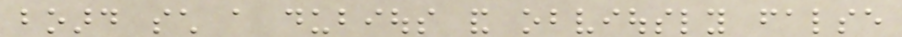board such a dubious and obviously false
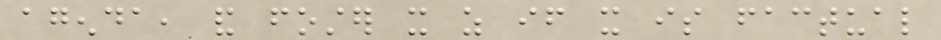agenda, and foster it as if it is factual
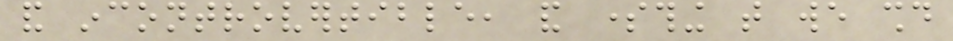and incontrovertible, and something that we should
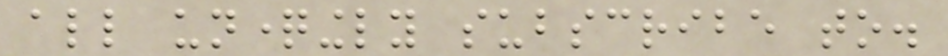all unquestioningly subscribe to.
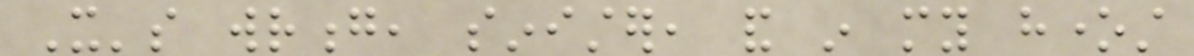It's wrong, sinister, and in my honest
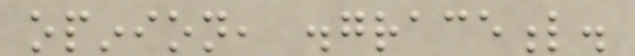opinion, disgraceful.
